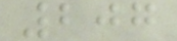207
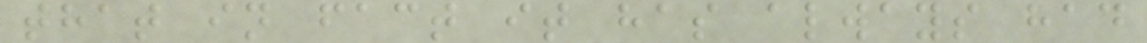that in fact it has always had
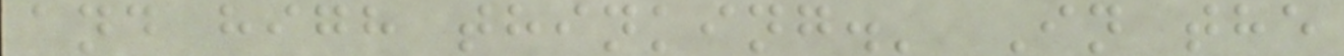and high thinking.' In the
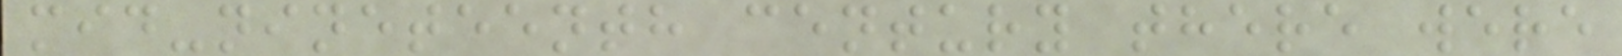mid-nineteenth century there were
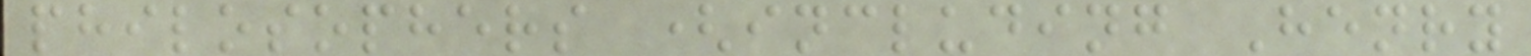philosophers (including Henry
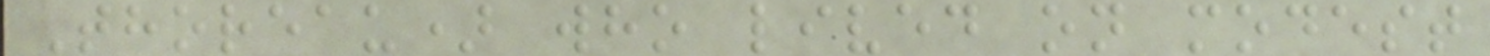Thoreau) who lived on modest
